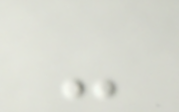-
